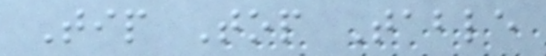Tip Top Table
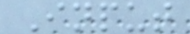Input
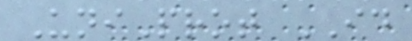UniProt ID
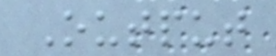Output
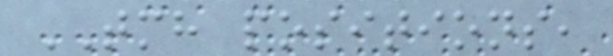TMH positions,
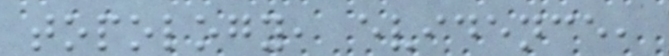topology, evidence,
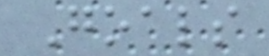Goals
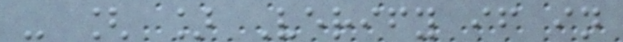- [ ] Verify if in
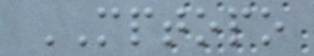MPTOPO
